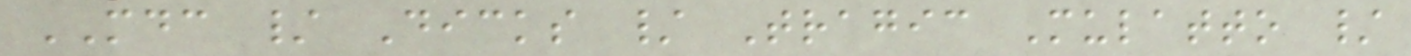MDC / Dicks / Tragic Mulatto /
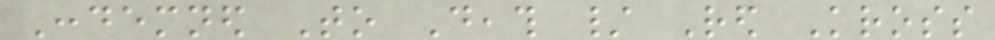Condemned To Death / Red Kross
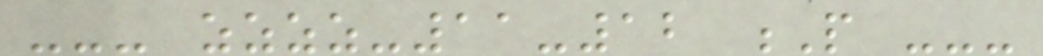--- zzzz-11-12 P ---
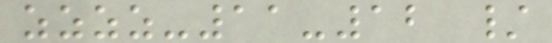zzzz-11-12 /
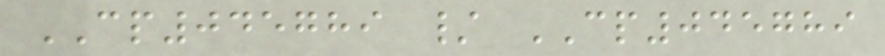CP045789 / CP045789
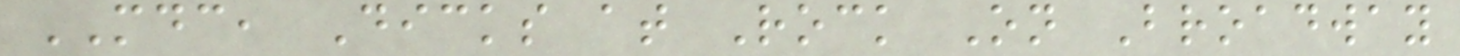MDC, Dicks at Rock On Broadway
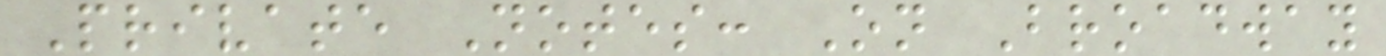Private Notes: On Broadway
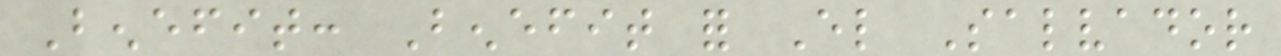Benefit: Benefit for El Salvador
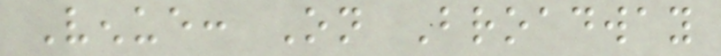Venue: On Broadway
